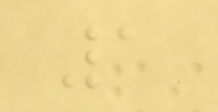1
